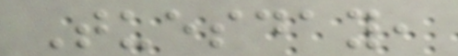Tuesday,
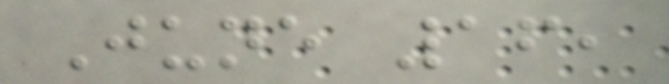June 16,
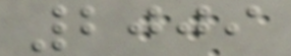2009
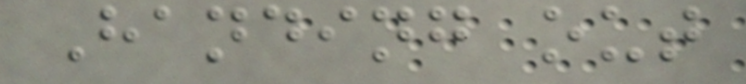Handing out
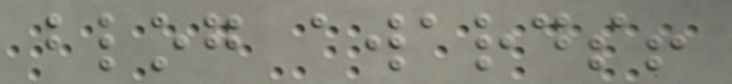blog awards!
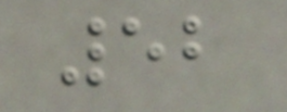52
